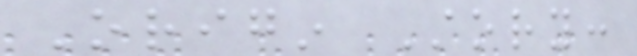Origin Story:
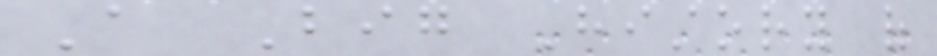A Big History of
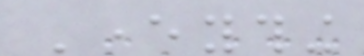Everything
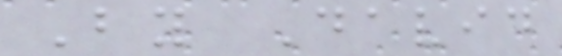By David
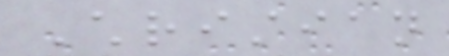Christian
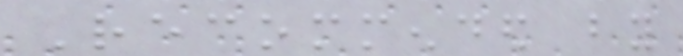Recommended by
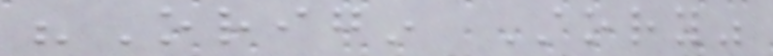"Origin Story"
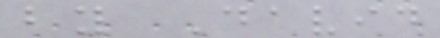by David
